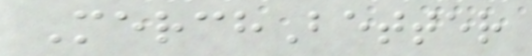MerchBetter
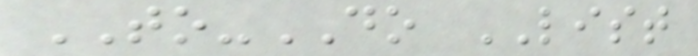TO-DO LIST
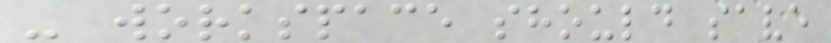- workspace should save
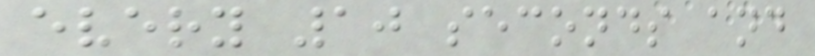every 10 seconds and
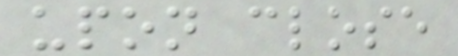upon close
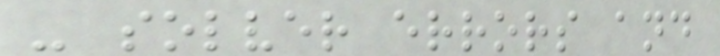- solver errors and
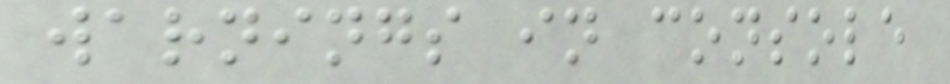warnings in console
